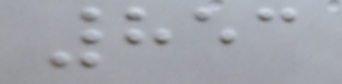853
